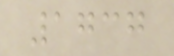1737
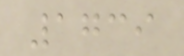1739
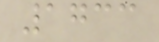1733
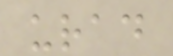urad
